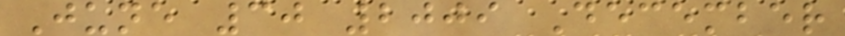June 30 2009 December
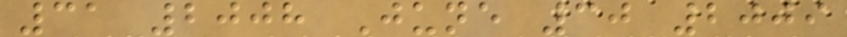31 2008 June 30 2009
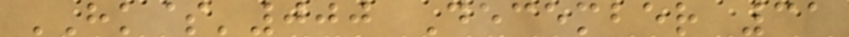HK$'000 December 31
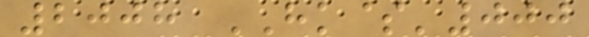2008 HK$'000
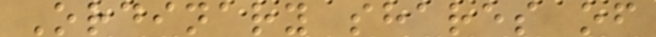Ordinary shares of
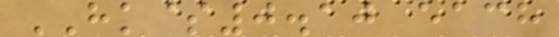HK$0.10 each
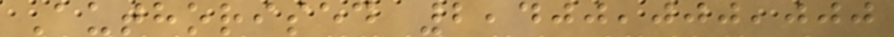Authorised 2,400,000,000
